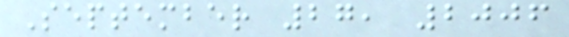September 27, 2006
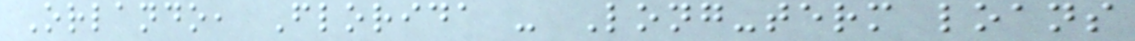Orlando, Florida - Long-term loans
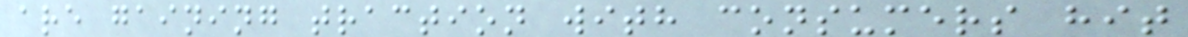are gaining traction with consumers hit
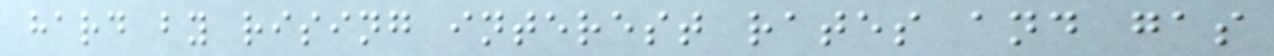hard by rising interest rates and gas
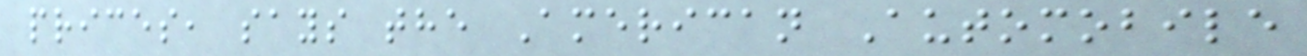prices, says the American Automobile
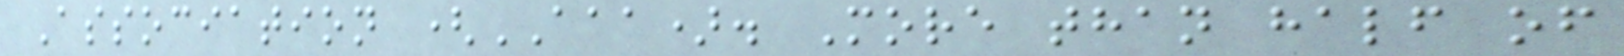Association (AAA). More than half of
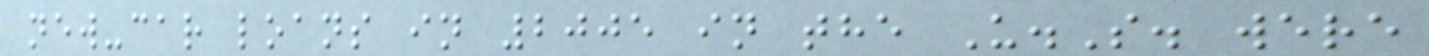new-car loans in 2005 in the U.S. were
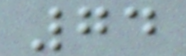74
